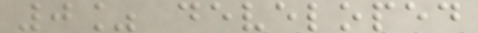0% developed
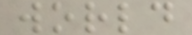world
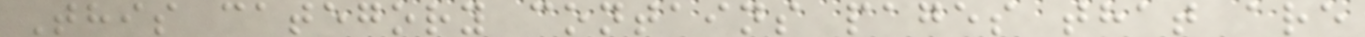This category contains pages that are
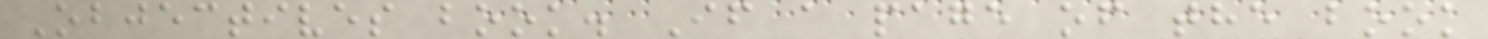Objectives book. If a page of the book
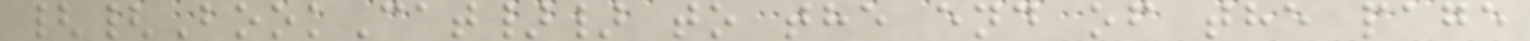{{BookCat}} to the end of the page
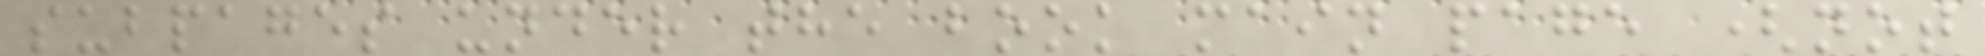subpages under the book main page (not
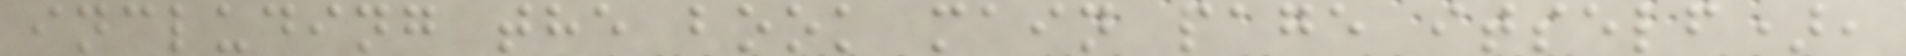including the book main page itself),
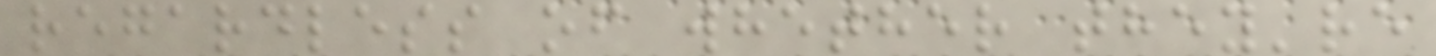regardless of whether they're
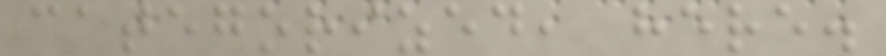categorized, here.
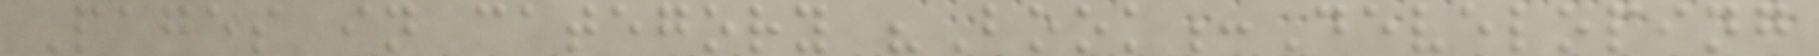Pages in category "Book:Developing
